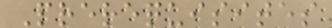Prerequisites
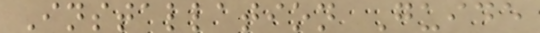Installation Guide
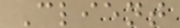Client
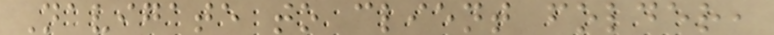Navigate to client folder,
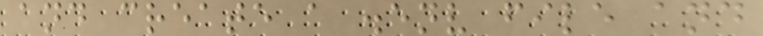and create a .env file and
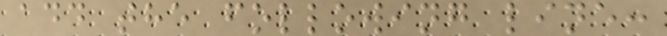add the following line:
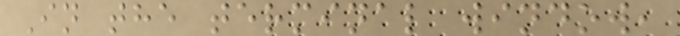In the terminal window,
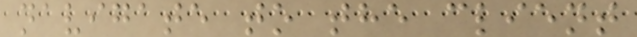navigate to the client
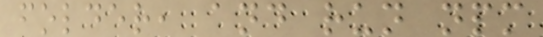folder, and run npm
